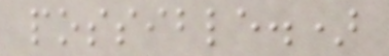possible.)
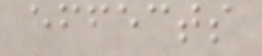effects
